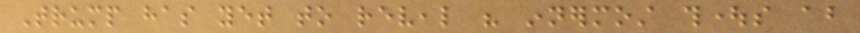Trump has yet to reveal his innermost thoughts about
